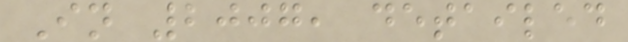In 2007, detailed
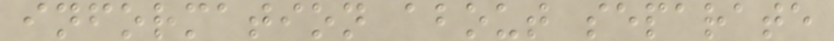information about separate
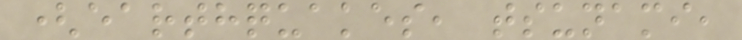(earthquakes, tsunami,
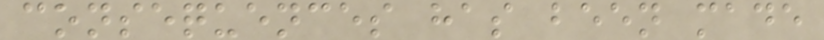consequences has been made
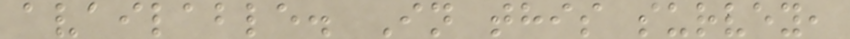available. In this survey,
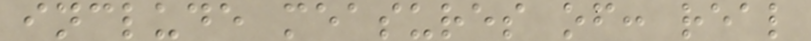include measures of: real
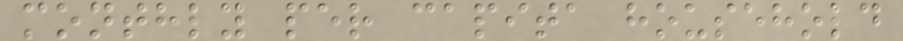monthly per capita household
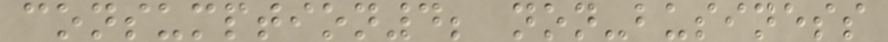consumption4; non-business
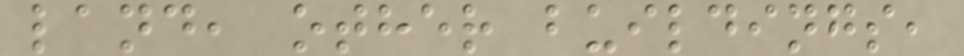land, other buildings,
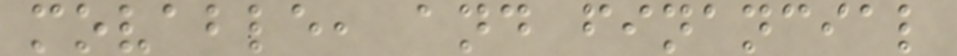movable, and financial
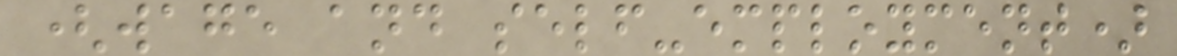(wage and self-employment)
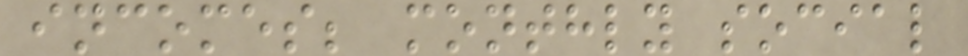incomes; monthly social
